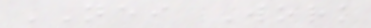NEI Work
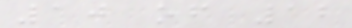10 of 12
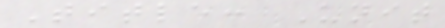Title: Unit
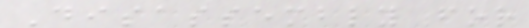Disassembly for
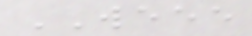WEEE
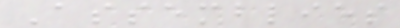Assemblies
